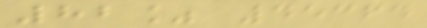82% 45364
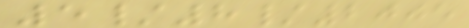5/8/2005
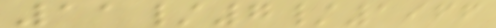11/7/1966
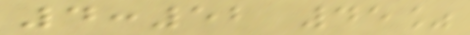4:52 45%
